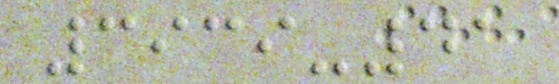3939-41
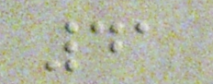41
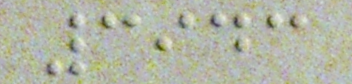3943
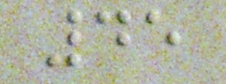45
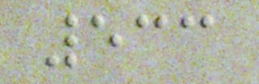533
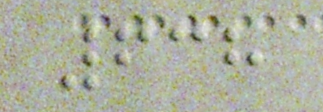638
